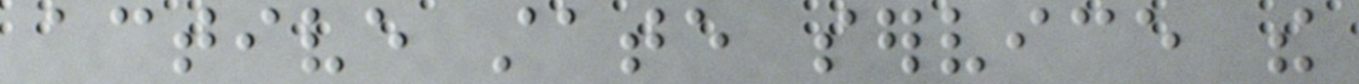active state service the
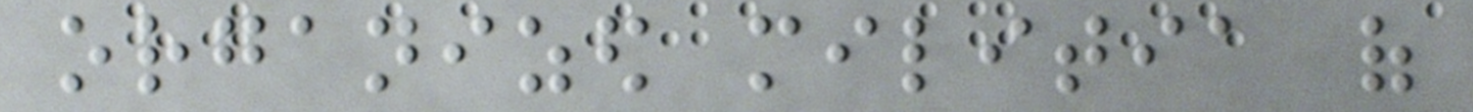organized militia of
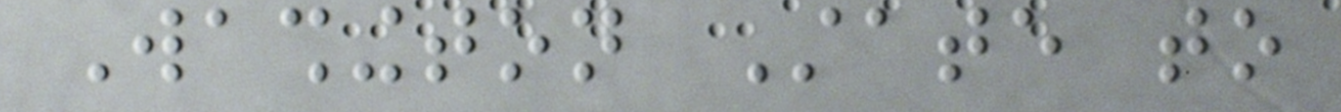Washington State to
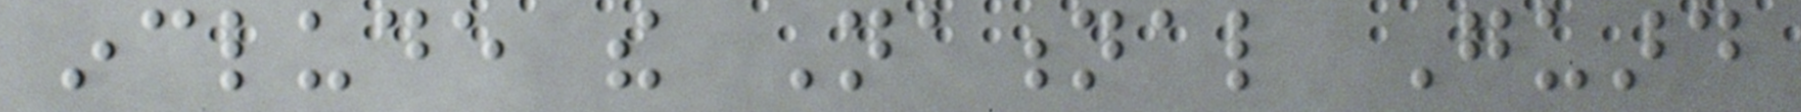include the National Guard
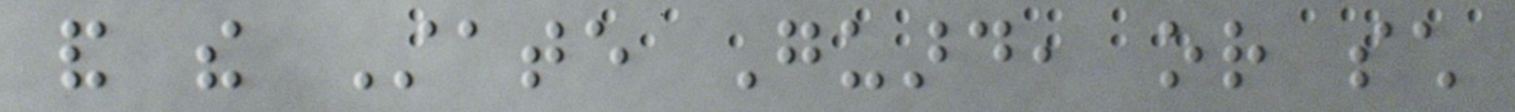and the State Guard, or such
